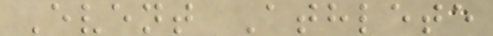Event Athlete
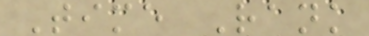Time Rank
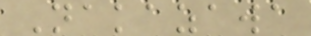Nakazawa
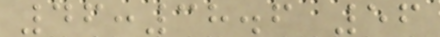46:38.6 56
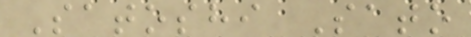Satoshi Sato
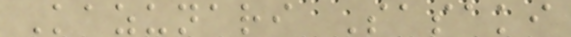Kazunari Sasaki
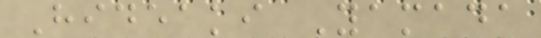Hideaki Yamada
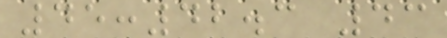45:42.3 43
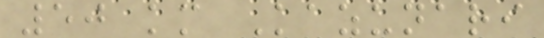50 km Kazunari
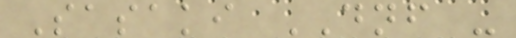Sasaki DNF -
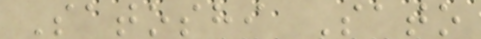Satoshi Sato
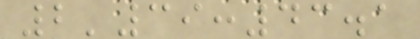2'39:43.1
